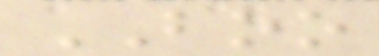BOO
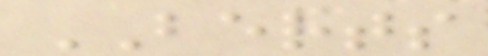BERTS
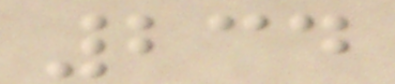234
